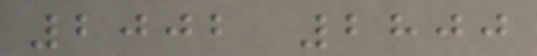2002 2800
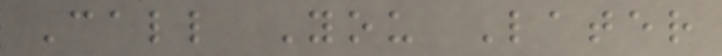Call You Later
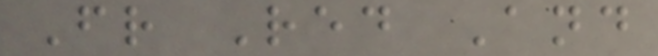Fr Red And
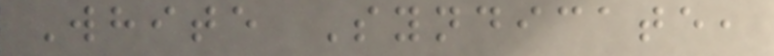White Syndicate,
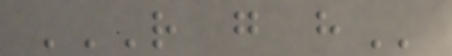R G H
